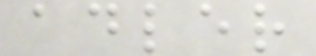adler
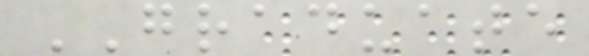GRADUATE
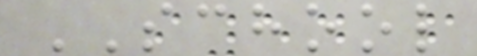SCHOOL
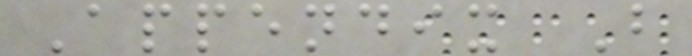Appendix B
